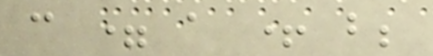c = a + b;
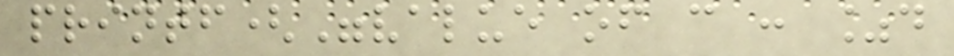printf("value of c : %d
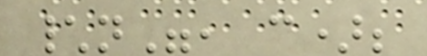\n", c);
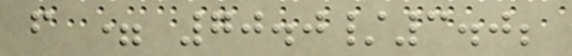f = 70.0/3.0;
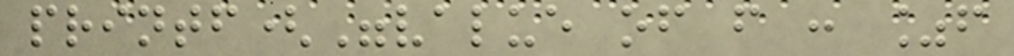printf("value of f : %f
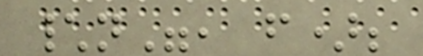\n", f);
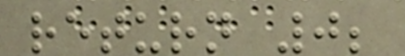return 0;
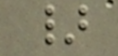}
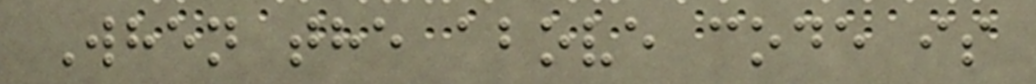When the above code is
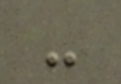-
